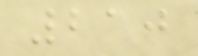210
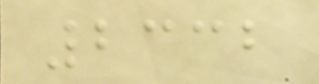2332
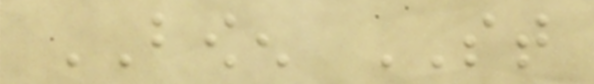BOWEN ST
